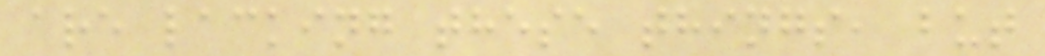are lacking these things, but
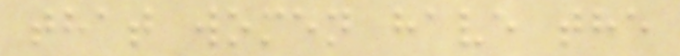that women have the
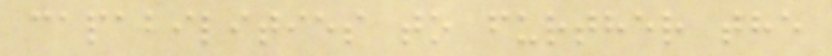capabilities to further the
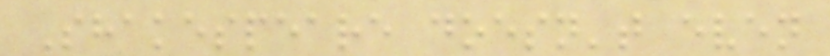Shakespeare doesn't even
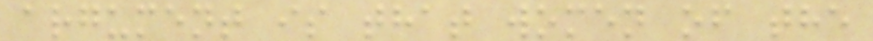argument is that women of the
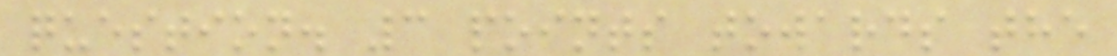question. 3 points towards the
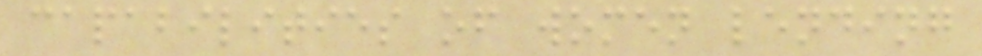capabilities of women lending
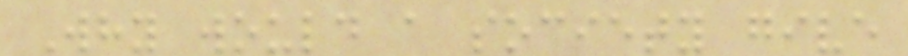Why would a society give
